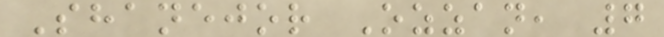Shanejor Ozzan, 7
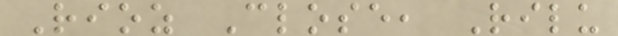Rioz Close, Rilu
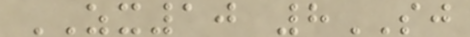ZX10 8SJ
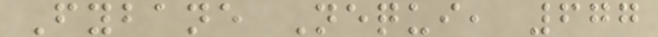Fybane Nequi, 677
